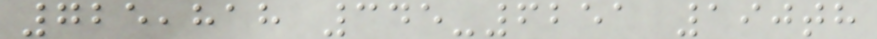725,818 345-6251 190th
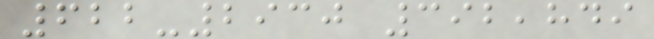622-2930 392,849
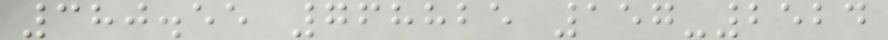380.55 768825 157-2524
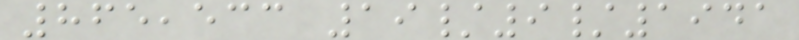865,533 19/9/1941
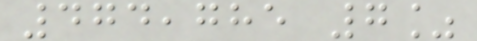474,785 7%
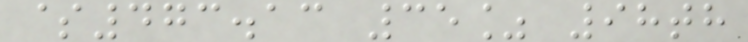$473.13 35% 98th
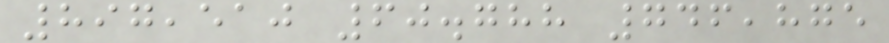897,510 60.788 746,875
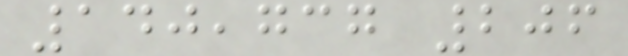140,737 206
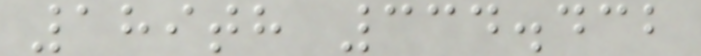189th 334.432
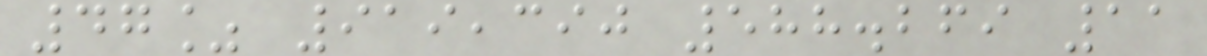47% 919,390 588.269 11
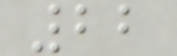22
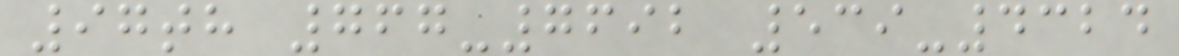97th 767-7692 539-4324
